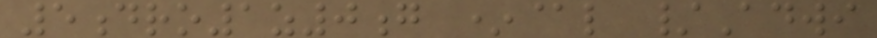5dro1z0g *@l /Adwi
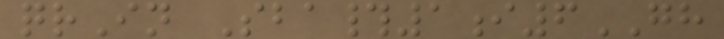qrIn Sba#1i6GH
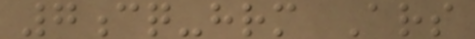7cq-hrm Ars
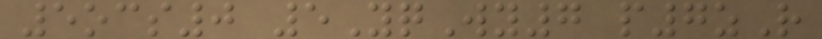5ocs0 5YqWy7 p7zR
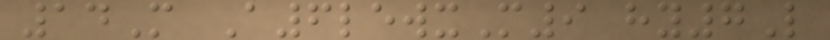14M A6lewxM9 hy7L
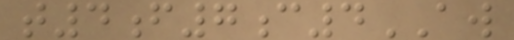t4f7c4AW
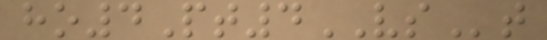ho4Pt4VSt
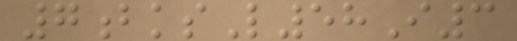7bksL58I3
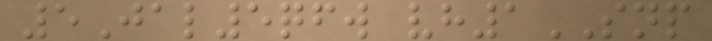5Jal5qfw vh1SNP
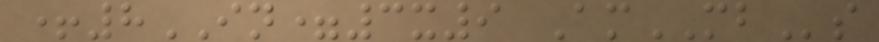+8IN=3x9 AmMBs
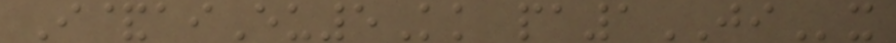I&aiEu5Kk pa1JIx
